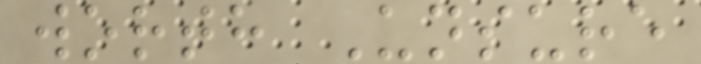worth Unsure
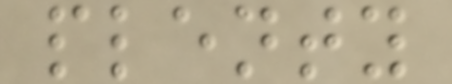plenty
